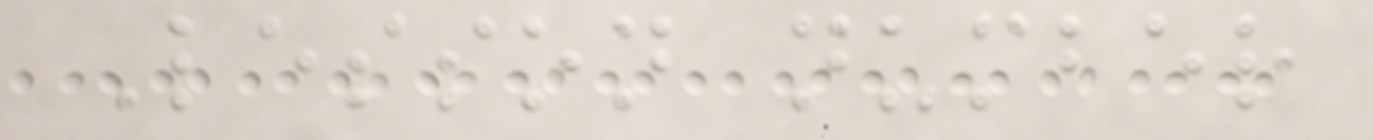Lesson number
